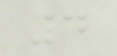4
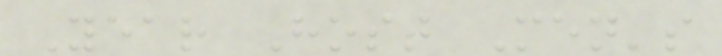Year Host Men's
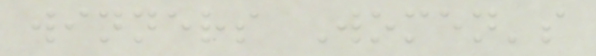winners Women's
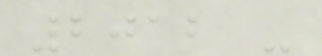2012 -
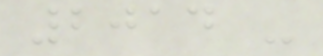2014 -
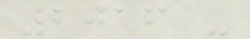2016 -
